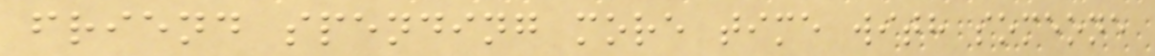friend spending more time with someone
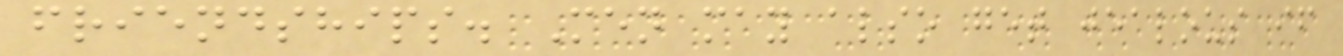friendships. Men may also get jealous if
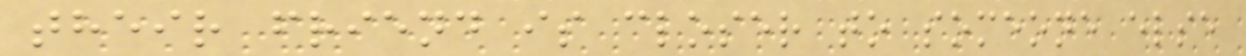their friend is closer to someone else
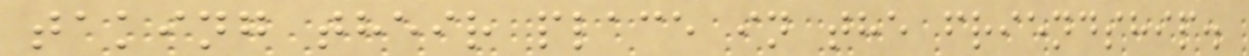taking their place in the friendship.
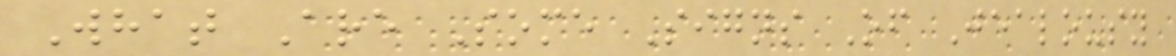What Are Some Signs Of Jealousy
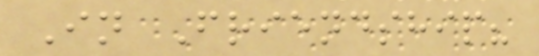In Friendship?
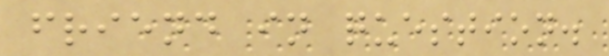friend in question.
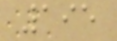195
